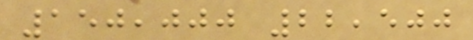150,000 22,500
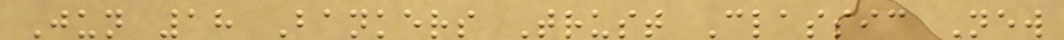Jun 18 Bankers Trust Classic New
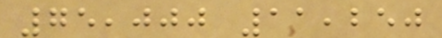75,000 11,250
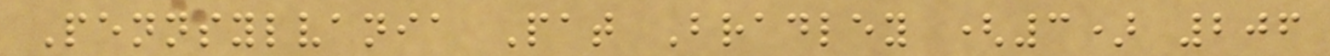Pennsylvania Pat Bradley (3) 206
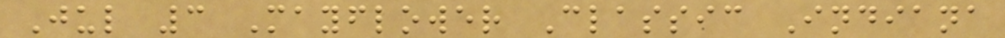Jul 3 Mayflower Classic Indiana
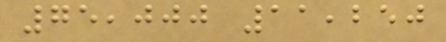75,000 11,250
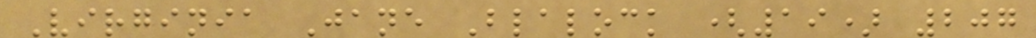Virginia Jane Blalock (19) 207
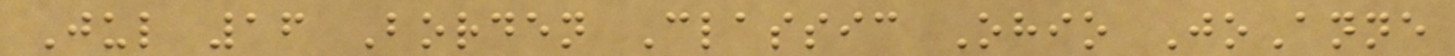Jul 16 Borden Classic Ohio JoAnne
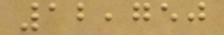12,750
